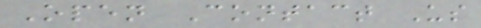Open Contact Us
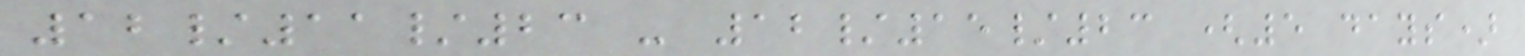12/11/23 - 12/15/23 (5 days)
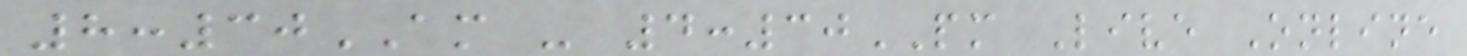8:30AM - 4:30PM Live Online
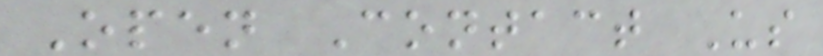Open Contact Us
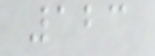123
